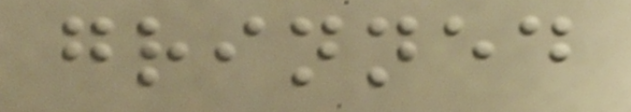grinned
